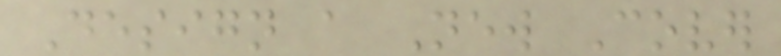Design a New Cover
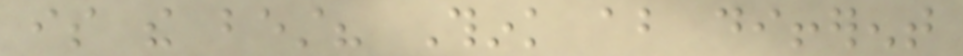is the best? Think about different
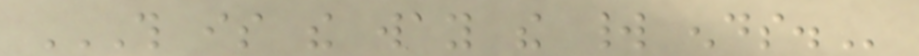THIS IS THE WAY THE WORLD ENDS.
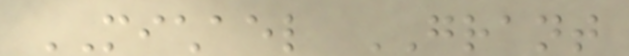MICHAEL GRANT
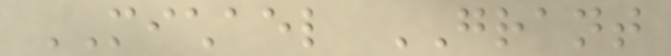MICHAEL GRANT
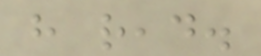have read.
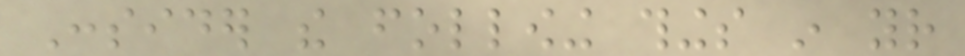Consider the following things in your
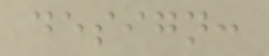design:
